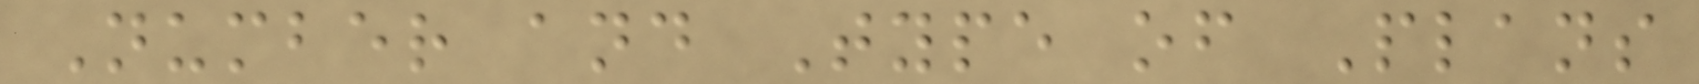Number and Type of Plans
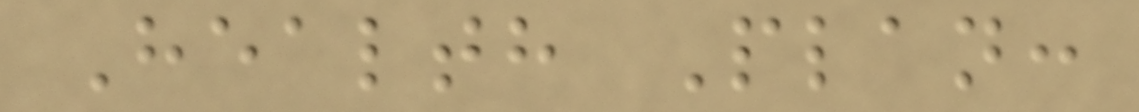Health Plan:
